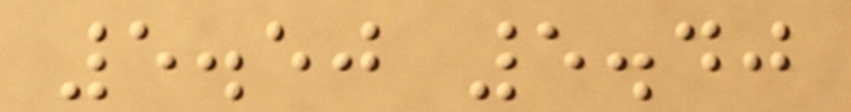5.50 5.40
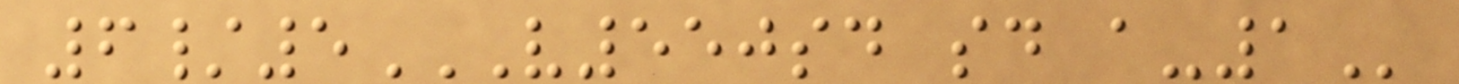6/5V550SD SD A-1
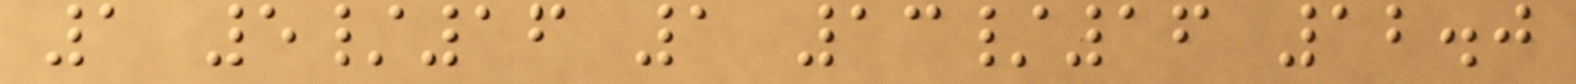1 5/16 1 13/16 12.0
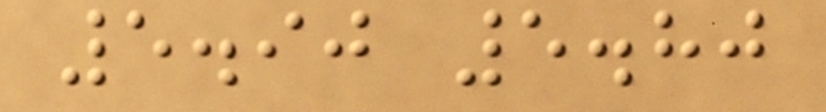5.90 5.80
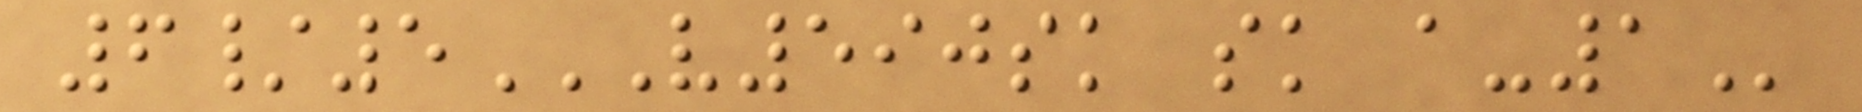6/5V590SK SK A-1
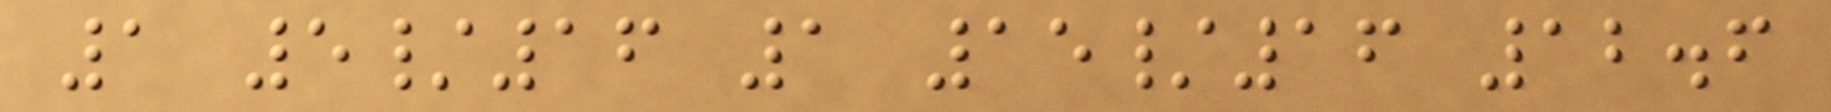1 5/16 1 15/16 12.6
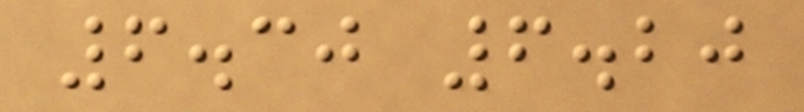6.30 6.20
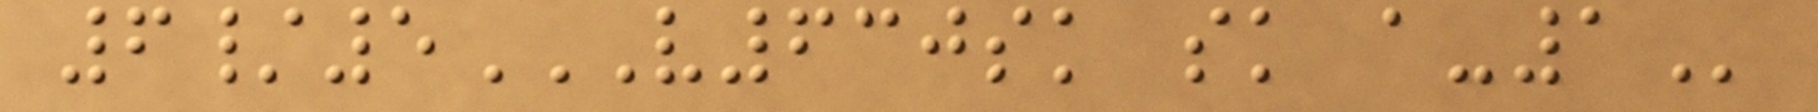6/5V630SK SK A-1
